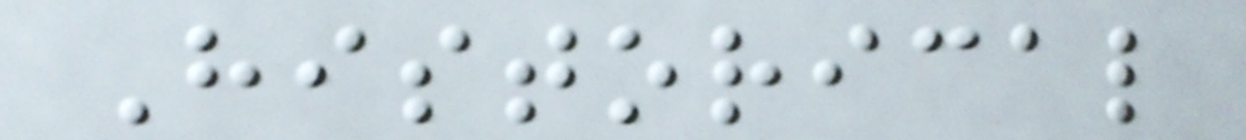Historical
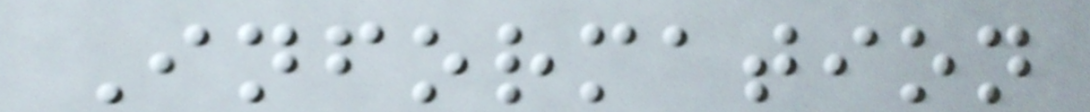Information
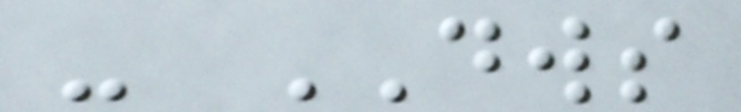- DWS
